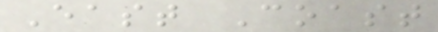East Coast
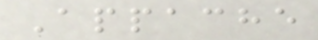Appache
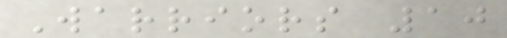Warriors 10
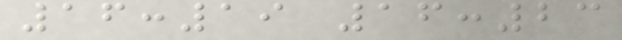16:19 16:23
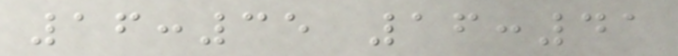16:35 16:41
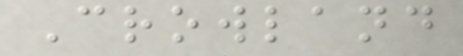Crowland
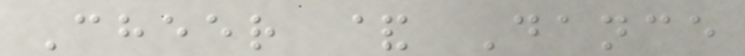Cheer & Dance
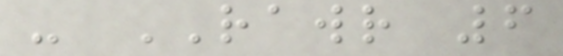- RAWR 6
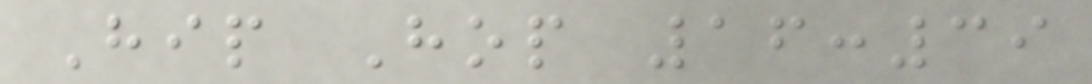Hip Hop 16:39
